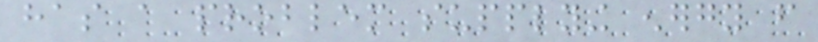has a problem supplying energy from
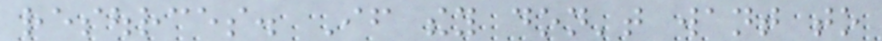resources. If they don't want to
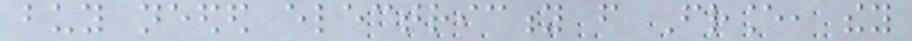buy needed electricity from France, they
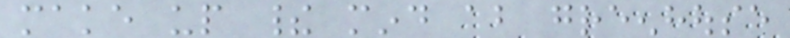make up their mind about greenhouse
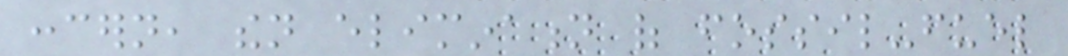concern, then elimination of fossil-fuel
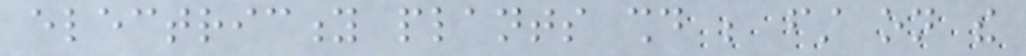electricity plants should be first on the
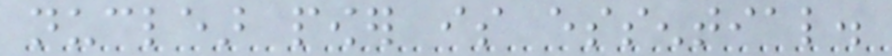nuclear power is essential.
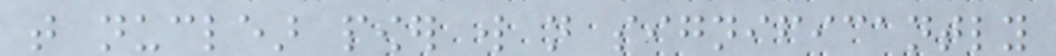that nuclear power will not significantly
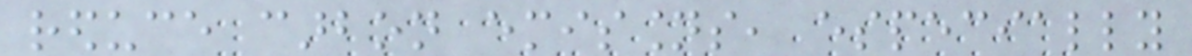reduce carbon emissions, especially
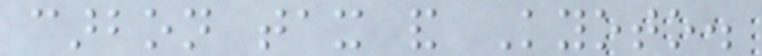carbon tax and Kyoto.
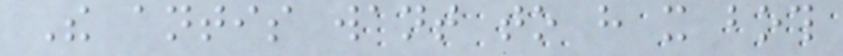The antis want to have it both
